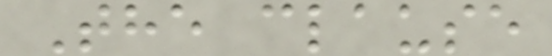The clause
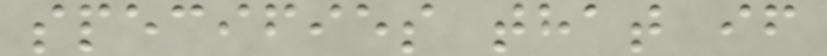specifies that if
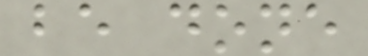be done
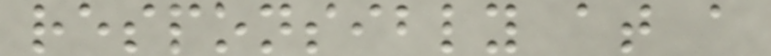responsibly at a
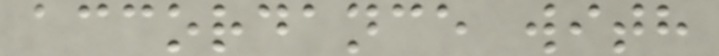accordance with
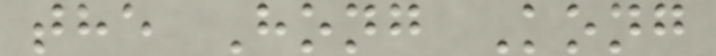the Hong Kong
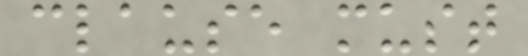clause must
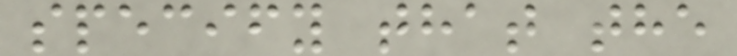specify that the
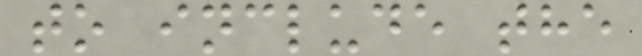to include the
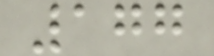177
